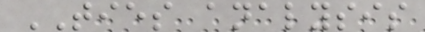TIES analysis
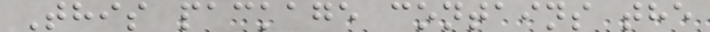This package contains the
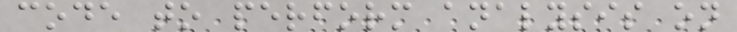code to perform analysis on
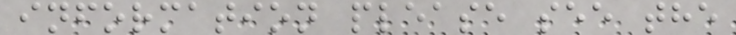information please see the
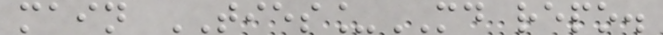main TIES_MD repo.
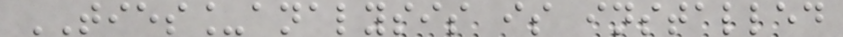TIES_analysis is installed
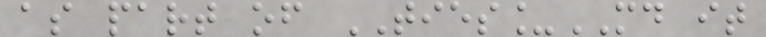as part of TIES_MD it
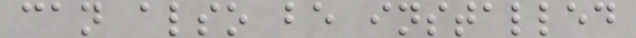can also be installed
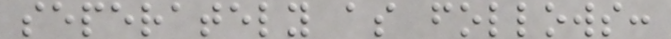seperately as follows:
